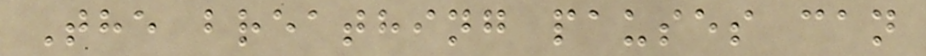The breathing pauses can
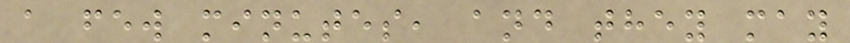a few minutes, and they may
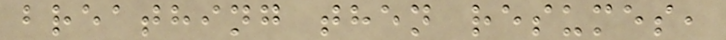breathing then resumes,
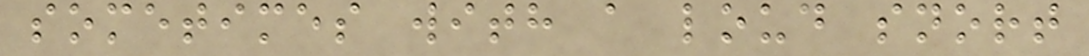sometimes with a loud snort
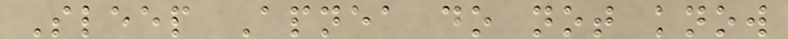Sleep Apnea do not know
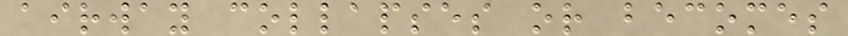airway collapses or becomes
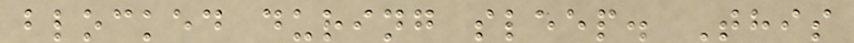blocked during sleep. This
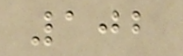102
